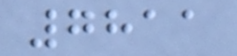7811
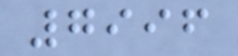7996
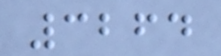3264
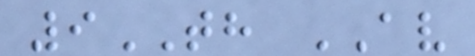9TH AV
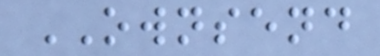OWNSEND
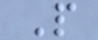P
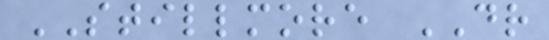STILLMORE DR
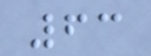63
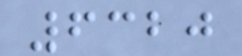6320
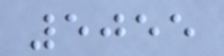5055
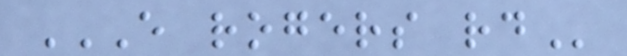E ROGERS RD
